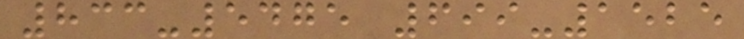833-5475 699-1525
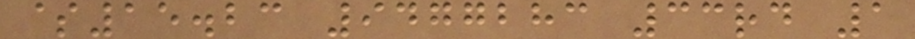$15.23 9477283 33rd 1
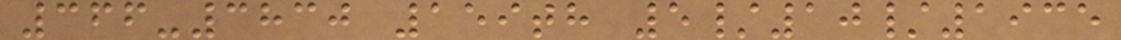366-3830 159th 5/10/1935
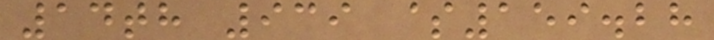14th 939 $159.28
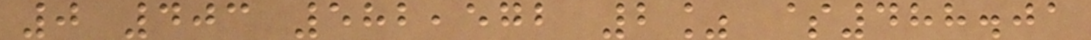0 403 582,572 2% $488.01
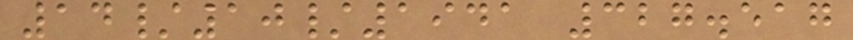14/10/1941 327.517
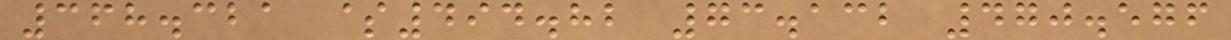368.321 $494.82 73.132 470.576
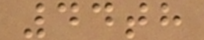44th
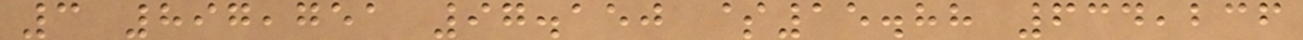3 897,751 97.150 $15.88 634,236
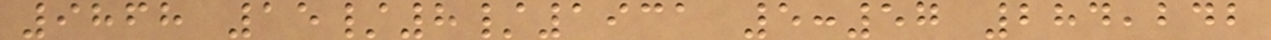9868 15/8/1931 5:57 284,242
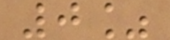0%
